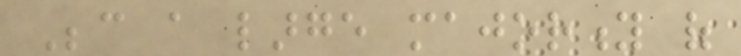Because a large majority of
